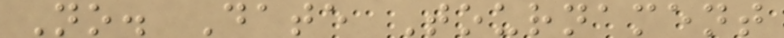No. Date Tournament
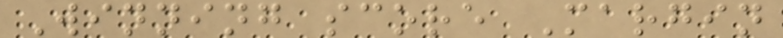Winning score Margin
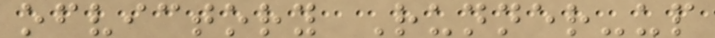ofvictory Runner-up
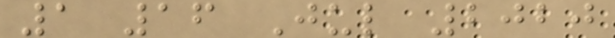1 16 Jul 2020
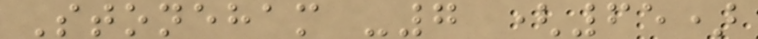Stoneham -7 (65)
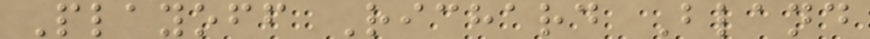Playoff Richard Bland
